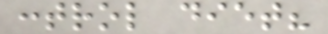control diet?
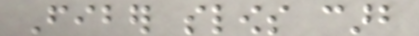Fiber slows carb
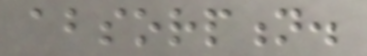absorption.
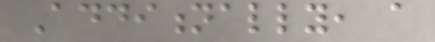Additionally, a
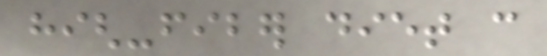high-fiber diet can
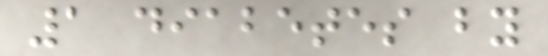1 diabetes by
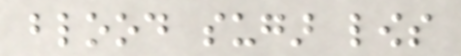blood sugar lows
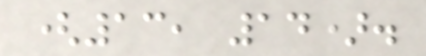(13, 14).
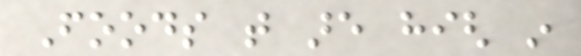Foods that are high in
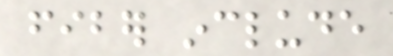fiber include
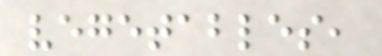vegetables,
